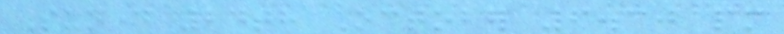Sunday 24th October 6.30 pm
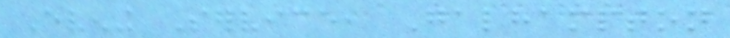Evening Service, Galhampton
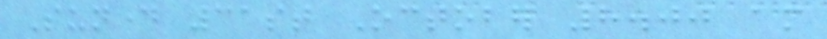Sunday 31st October 8.00 am
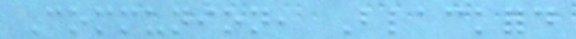Communion, Blackford
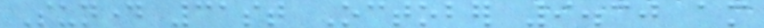Sunday 31st October 9.30 am
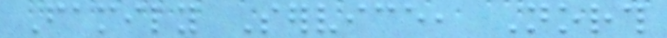Family Service, North
